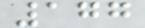177
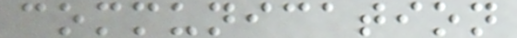communication
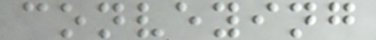conveying
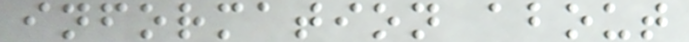information about
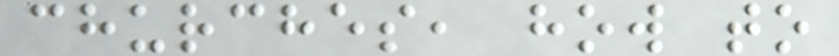churches, how to
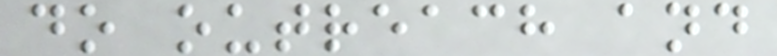do outreach and
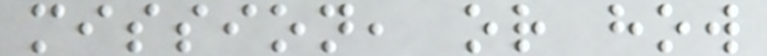mission, or how
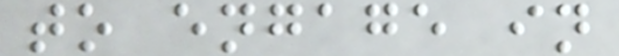to engage in
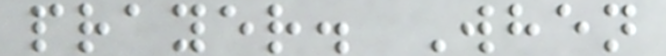prayer. When
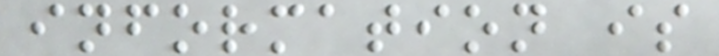information is
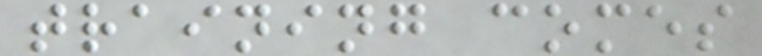training comes
